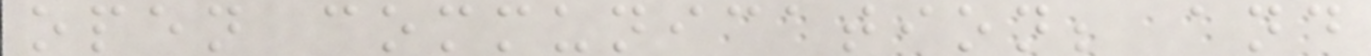open communication; and
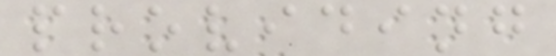providing
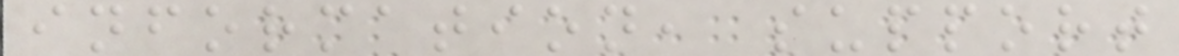information, support
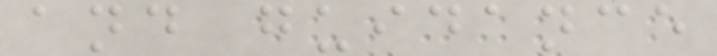and guidance
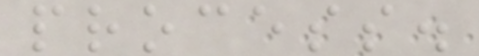process.
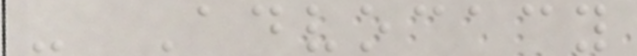- Advocacy
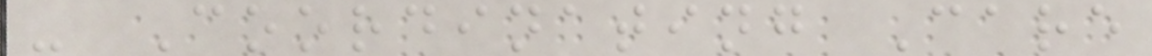- Coordinating Care
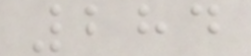284
